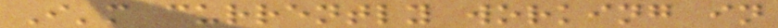I'm currently working in
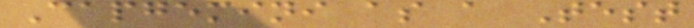Capgemini as a Test
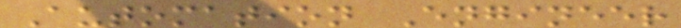Automation Engineer
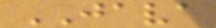JAVA
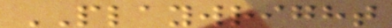PLAYWRIGHT
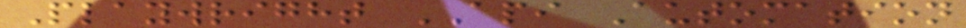Playwright API Automation
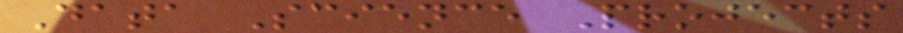Data Science Projects
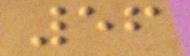56
